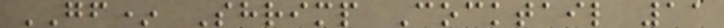GF* Shrimp Cocktail 11
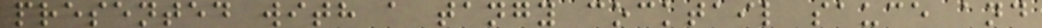presented with a tangy cocktail sauce and
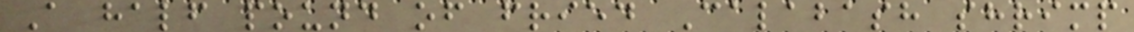A half pound of fried Calabash shrimp
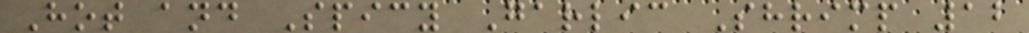Hot and Spicy Garlic Shrimp 12
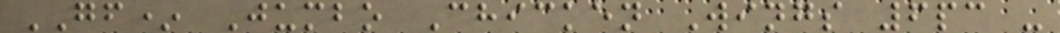GF* Jumbo Chicken Wings 6pc -
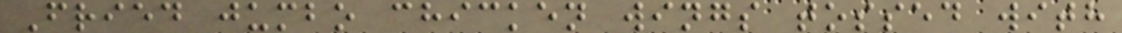Fried jumbo chicken wings tossed with
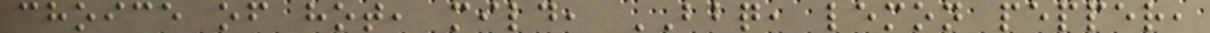choice of hot, mild, BBQ, lemon pepper,
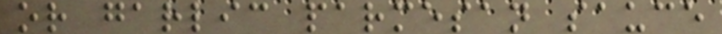or garlic parmesan sauce
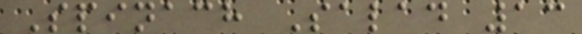Spinach Salad 13
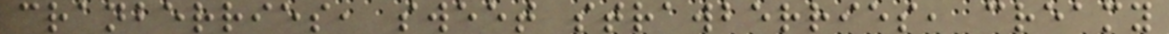cranberries, sweet strawberries, creamy
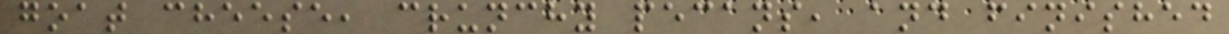goat cheese, crunchy pecans, and finished
